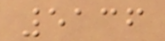5136
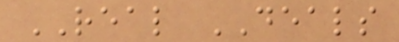REAL DEALS
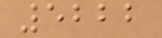5222
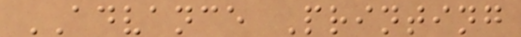ADVANCE Printing
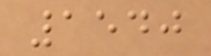1540
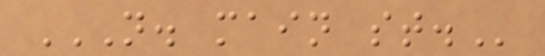N. MAIN ST.
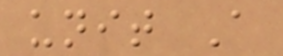unit A
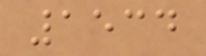1534
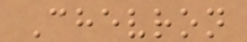Chevron
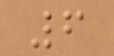6
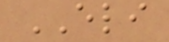ELI
